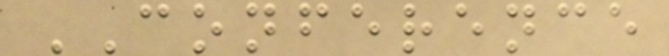CONFERENCE
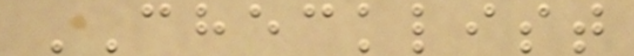CHECKLIST
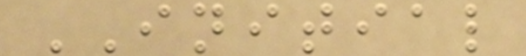INITIAL
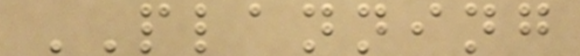PLANNING
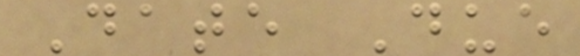Date Due
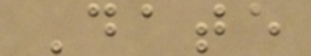Date
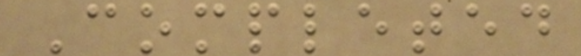Completed
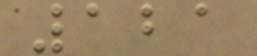121
